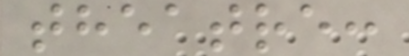theatre:
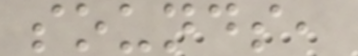sounds,
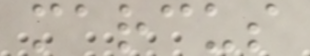marcus
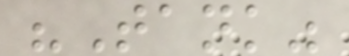"Tank"
